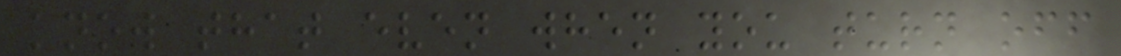know that even when you turn off
